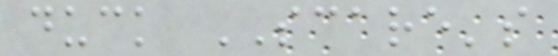duck SCARE's
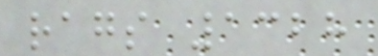rags 1328
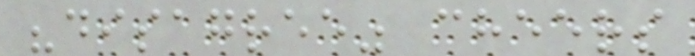"disagree" cheers
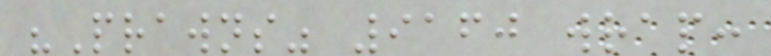"Prawns" 9160 wrap:
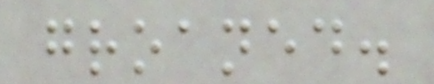groaned.
